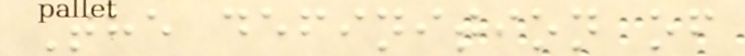The definition of
